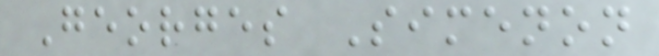Georges Simenon
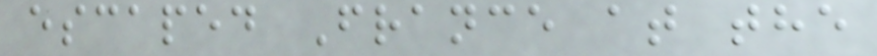escaped France at the
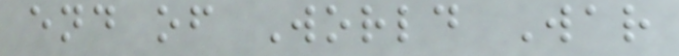end of World War
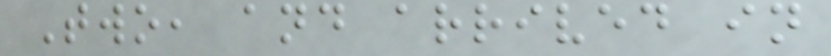Two, and arrived in
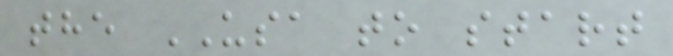the USA to start
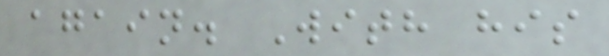again. With his
